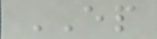EP
